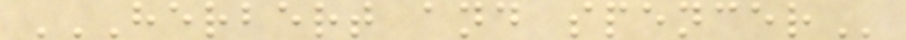HERBERT AND SPENCER
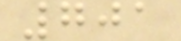701
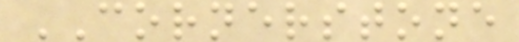CORNERSTONE
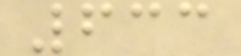633
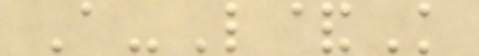A-L&K
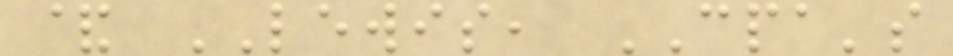& LEWIS, CPA's
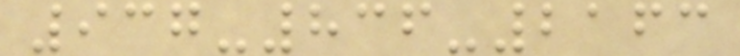937-836-2163
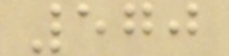570
